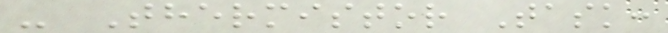- Thermistor Task:
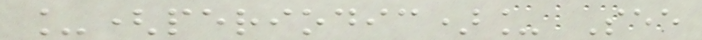_(periodic)_ See
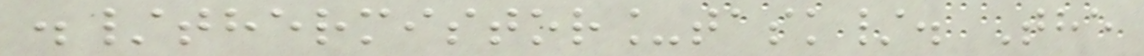./thermistor_task/. The
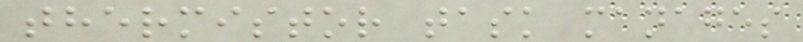thermistor task manages
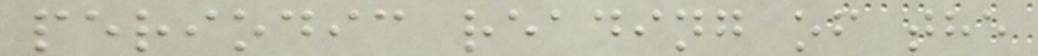periodic reading of the
